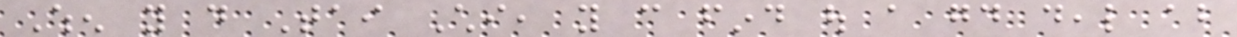When you do Tai Chi, you can find out a good deal about
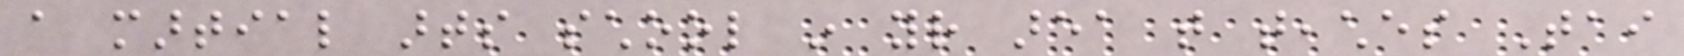a martial arts school in your area that teaches Tai
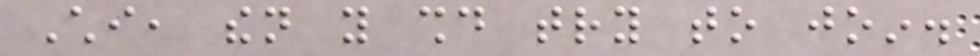Chi, then you should try to join.
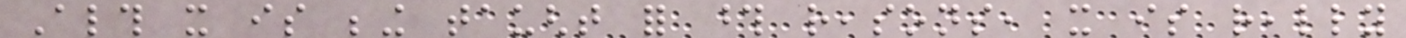Although it is being taught for those reasons, it is really
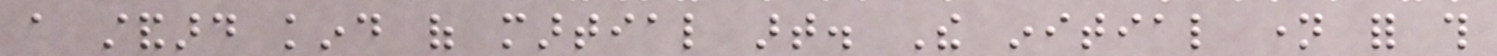a standard kind of martial art. The initial name for this
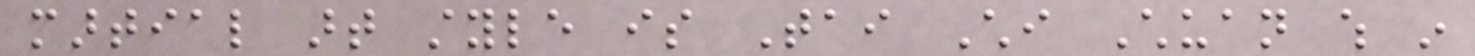martial art style is Tai Chi Chuan which in
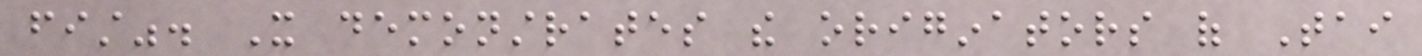fist". It demonstrates the originators of Tai
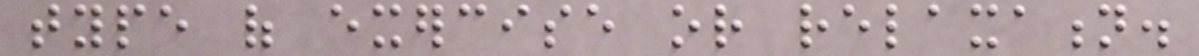type of exercise or relaxation.
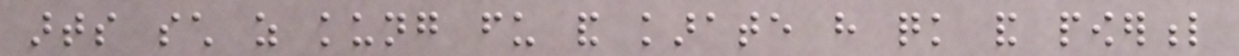arts such as kung fu and karate have quick and powerful
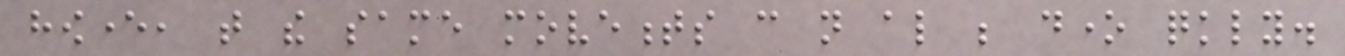however, that the same movements can not also be done quickly.
